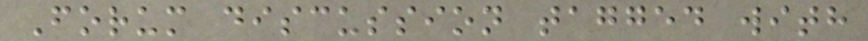Forum discussion tagged with
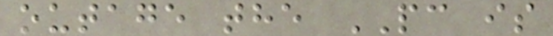outage the PC is
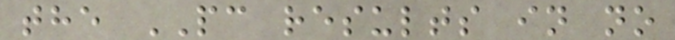the PC results in no
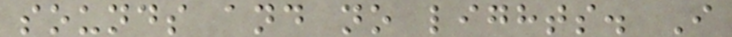sounds and no lights. I
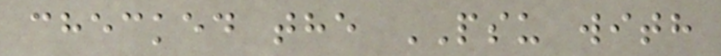checked the PSU with
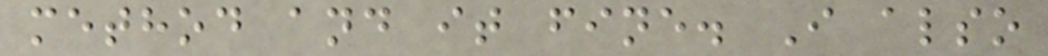method and it fine. I also
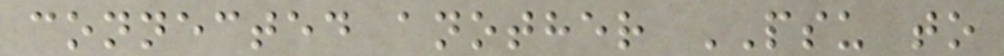connected another PSU to
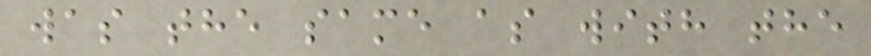was the same as with the
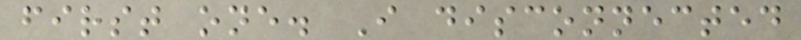first one. I disconnected
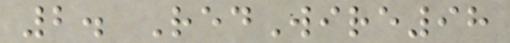2. RedWire98
